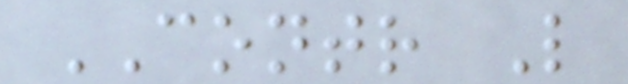CONTR L
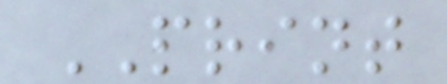PRINT
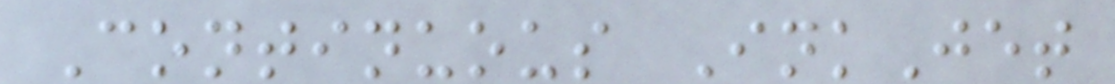Continuous InkJet
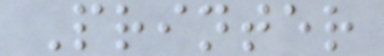Printer
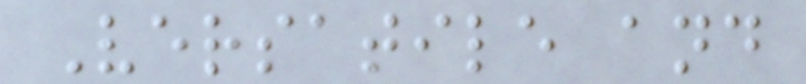Versatile and
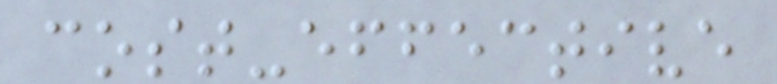cost-effective
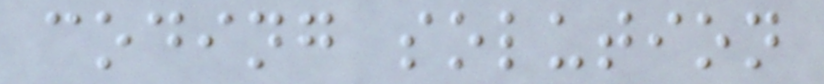coding solution
